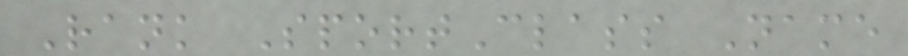Rank SportClass Name
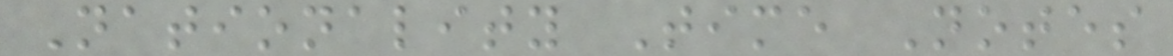Nationality Time Notes
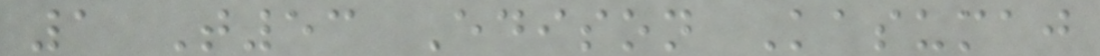1 T53 Edison Kasumaj
